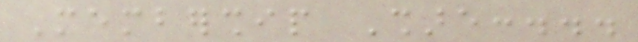Membership Share:...
